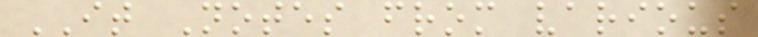IT Notes from various
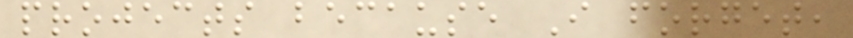projects because I forget,
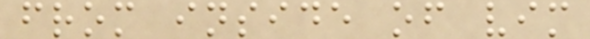from inside of vim
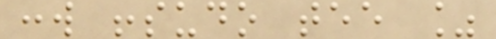:w !sudo tee %
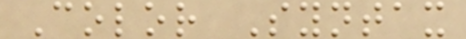Color Syntax
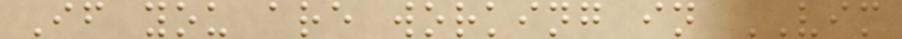If you are working in VIM
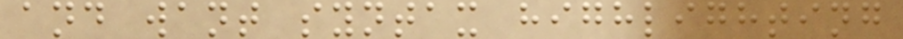and want syntax highlighting
